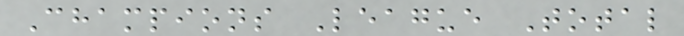Champions League Total
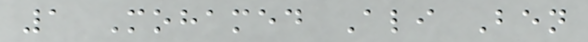1 Mohamed Ali Ben
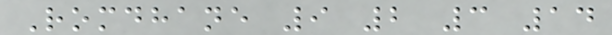Romdhane 9 2 3 14
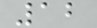12
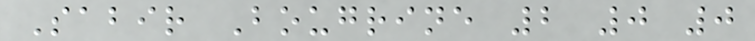Sabir Bougrine 2 0 0
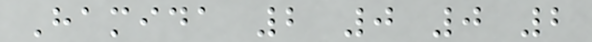Hamida 2 0 0 2
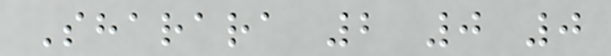Sharara 2 0 0
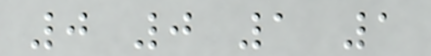0 0 1 1
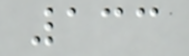133
